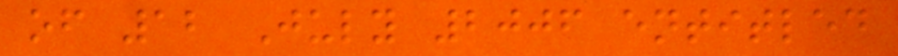of 12 July 2006 entitled
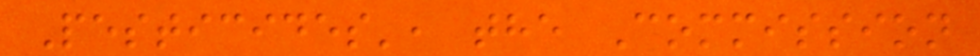Pesticides', the Commission
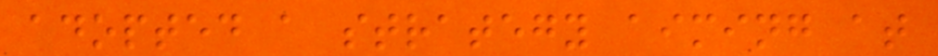adopted a strategy aiming at
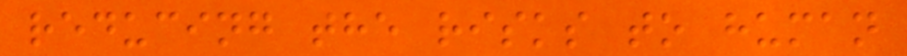reducing the risks to human
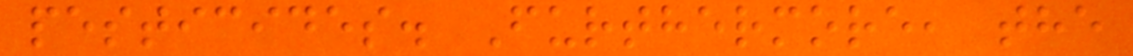pesticides. Furthermore, the
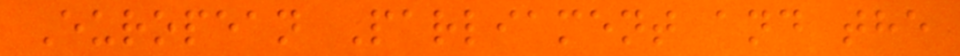European Parliament and the
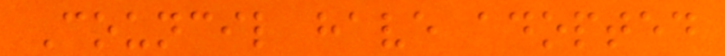Council have adopted
